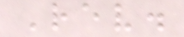Rev.
